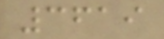3619
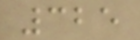325
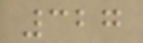327
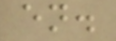en.
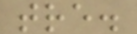tre.
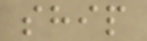ship
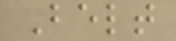Belt
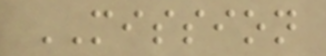MISSION
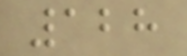128
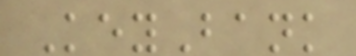KeyBank
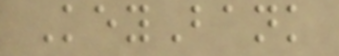KeyBank
